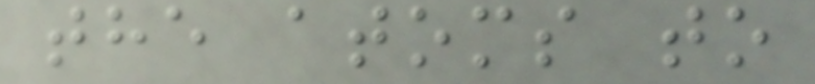the atoms to
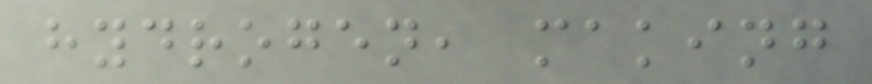hydrogen, making
